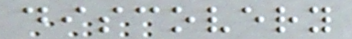discovery
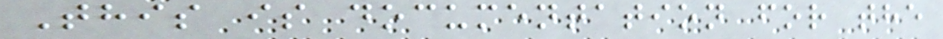This is documentation for the
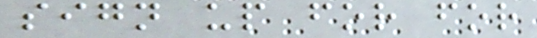sign up for for
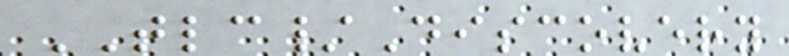TLC/Discovery
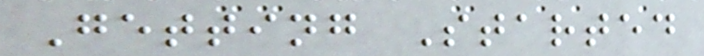Getting Started
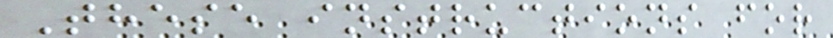These instructions for
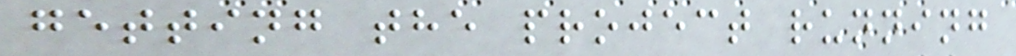getting the project running
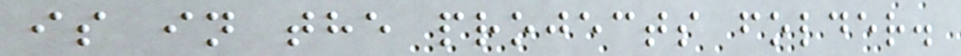is in the projects folder.
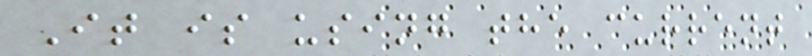It is using the current
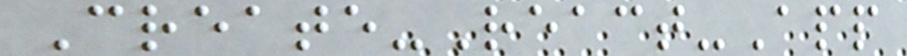Create-React-App
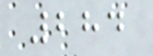284
